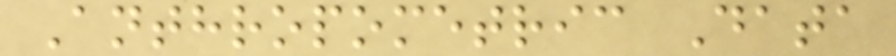Anthropometric Data
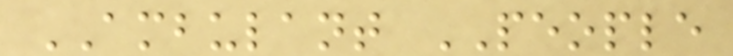AMBULANT PEOPLE
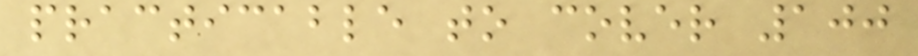practicable to cover 100
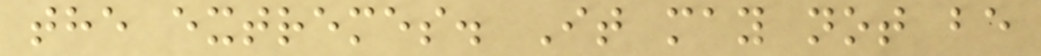the extremes. It may not be
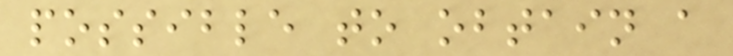possible to obtain a
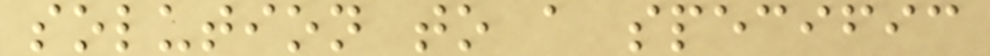solution to a specific
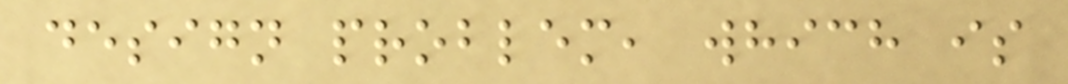design problem, which is
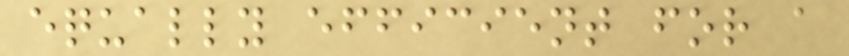equally efficient for a
